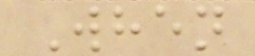When
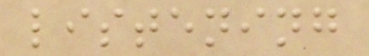listening
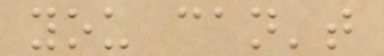you can't
